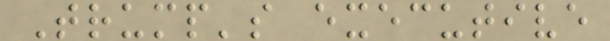Trump's executive
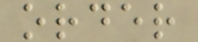order
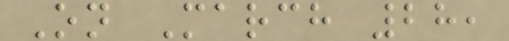On March 28,
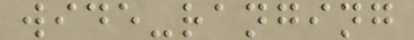wide-ranging
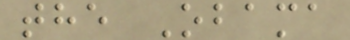the Obama
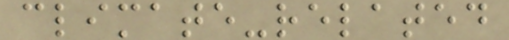climate-related
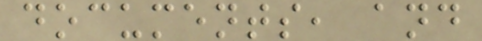documents, and
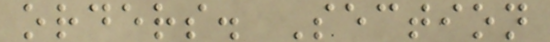orders. Section
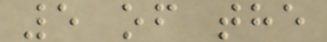5 of the
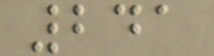241
